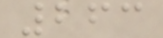263
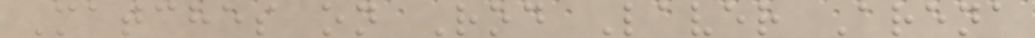Matches on Rod Laver Arena
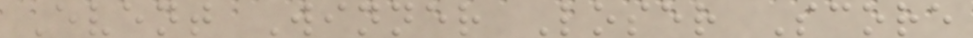Event Winner Loser Score
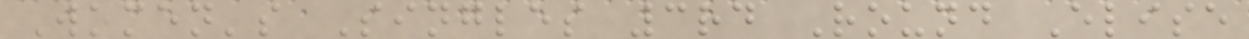Women's Singles 3rd Round Elise
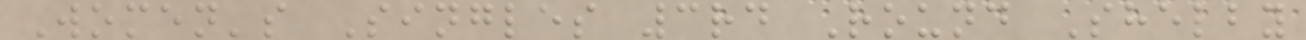Women's Singles 3rd Round Shelby
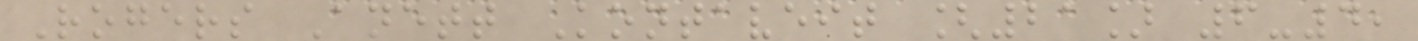Rogers Anett Kontaveit [21] 6-4,
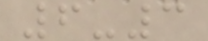6-3
